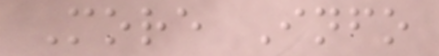More Info
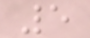5
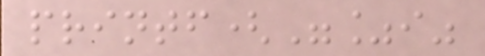printf("%i"
